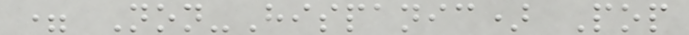= Non-Hispanic) Pop
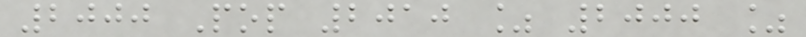2000 Pop 2010 % 2000 %
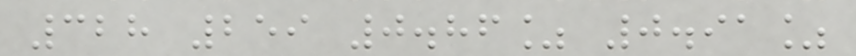328 259 0.86% 0.91%
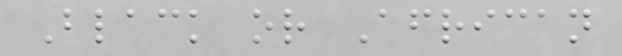Black or African
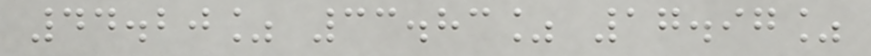44.20% 33.83% 17.97%
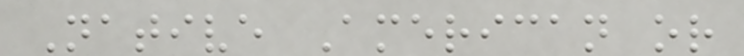Native American or
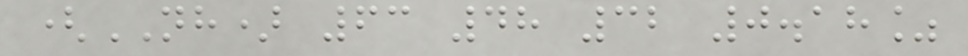(NH) 63 48 32 0.18%
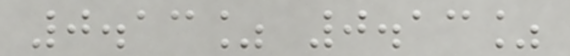0.13% 0.13%
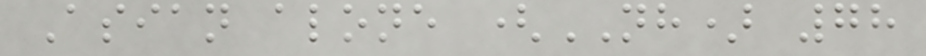Asian alone (NH) 78
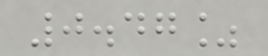0.47%
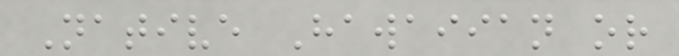Native Hawaiian or
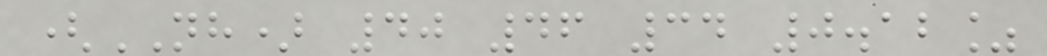(NH) 40 46 34 0.12%
